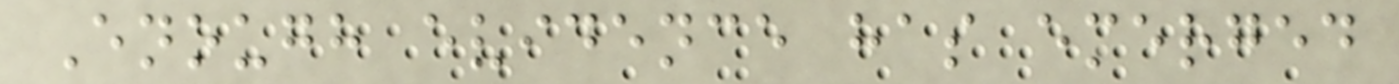Enough evidence has emerged
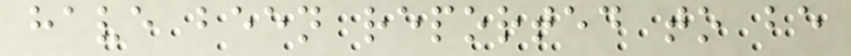have been reported to be
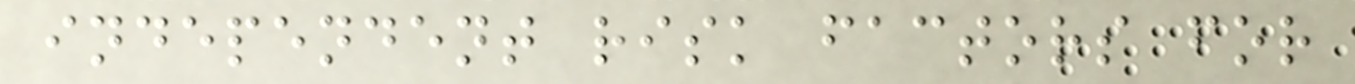independent risk factors for
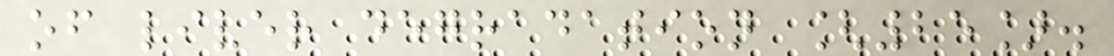of liver degradation [25].
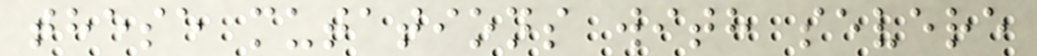these mutations with severe
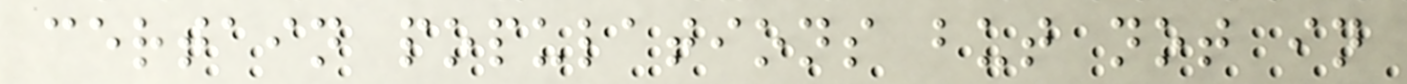certain populations but not in
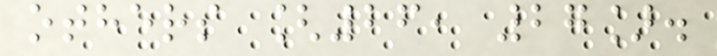others [26, 27].
